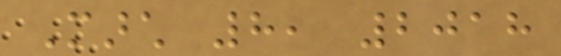March 8, 2018
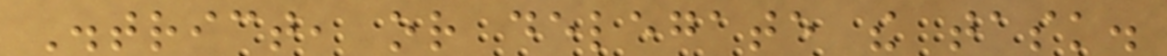District, or delegate the task.
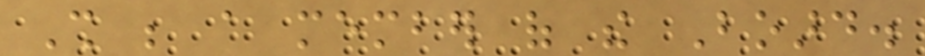Shall be a member of the Board.
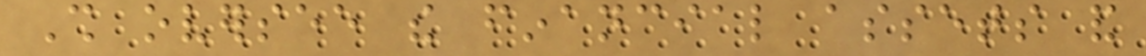Shall oversee the financial assets and
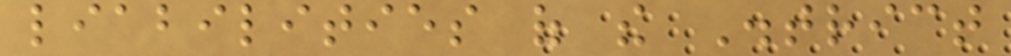liabilities of the District
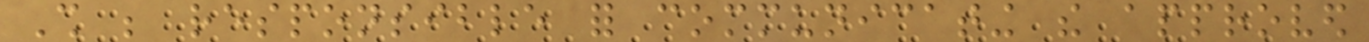Shall be responsible for communicating the approved
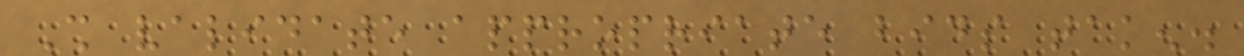Shall validate appropriate bids taken.
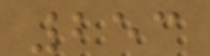253
